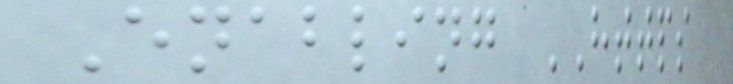Enabling HTTPS
